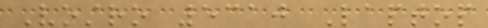Vostro 5310 Laptop
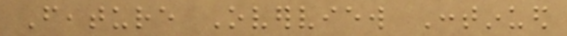Feature Overview Continued
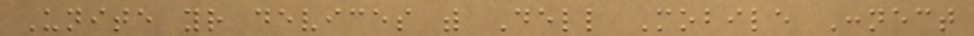Unite your devices with Dell Mobile Connect
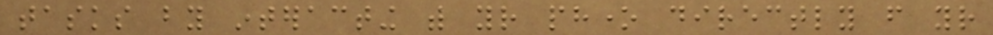tasks by interacting with your phone directly from your
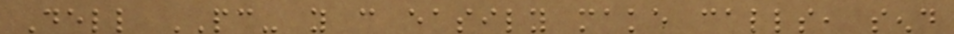Dell PC- you can easily make calls, send
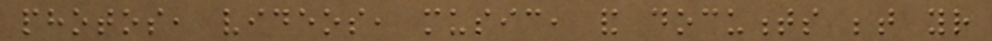photos, videos, music, and documents between your
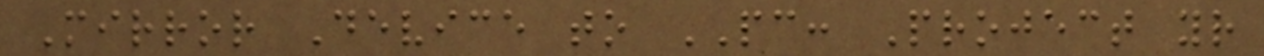Mirror Device to PC: Project your
